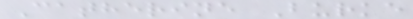Catherine Burke
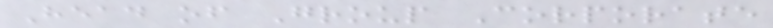Head of Group Corporate
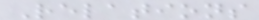Relations
